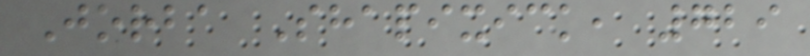Jorba Shapixick, 729
